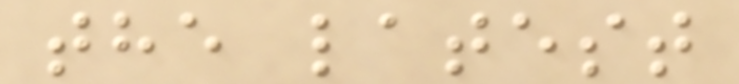the latest
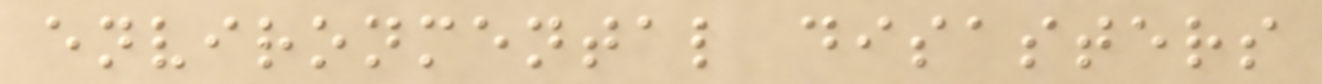environmental disasters
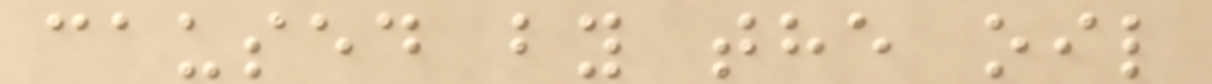caused by the oil
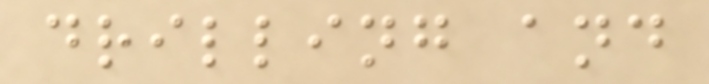drilling and
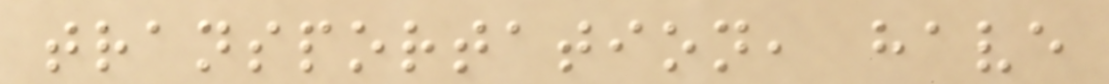transportation, have
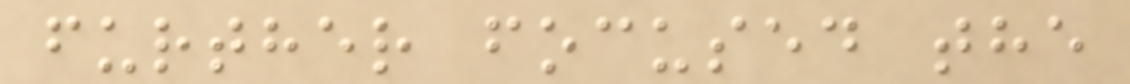further focused the
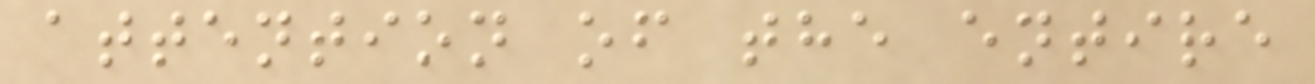attention of the entire
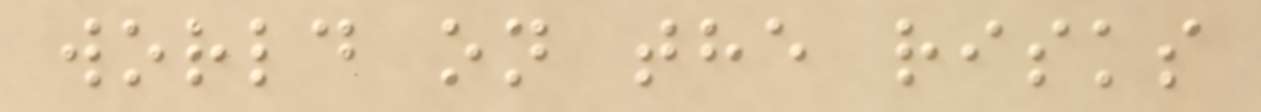world on the risks
